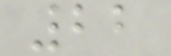22
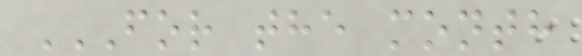FOR THE MONTH
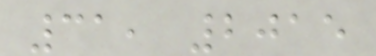31, 2015
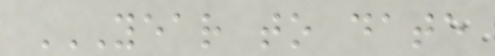YEAR TO DATE
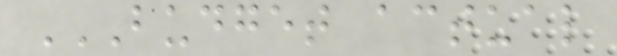BUDGET ACTUAL
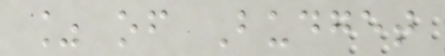% of Budget
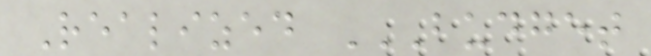Realized BUDGET
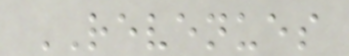REVENUES
